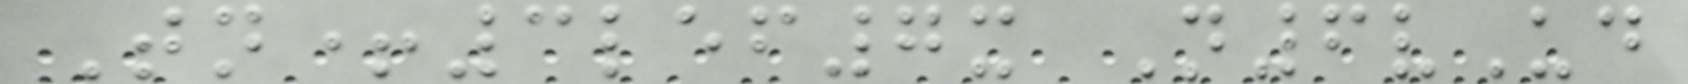Tn+3lef7x N6vUd
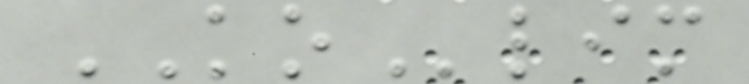KOlim
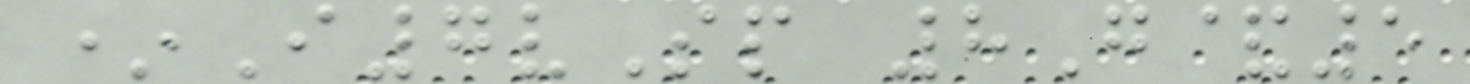*I7vSp 8G&5
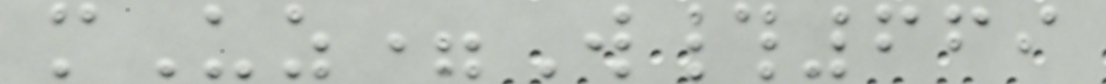mUz=W#669
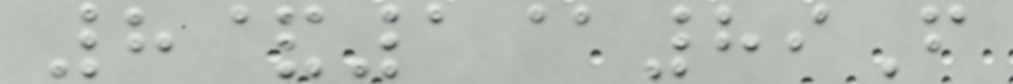8&1@89F
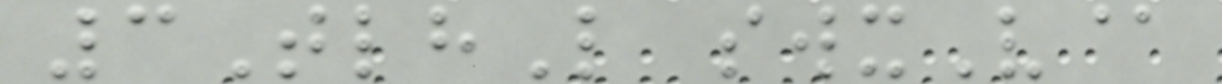3TlhL swxV@
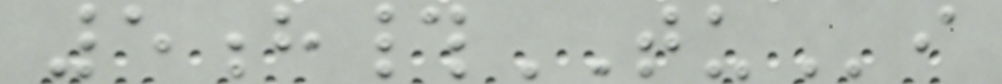5h#TUi
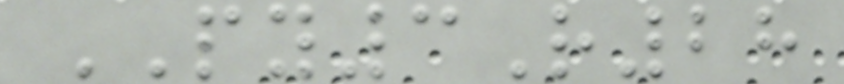PY3R28
